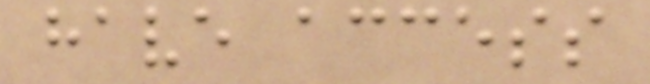have access
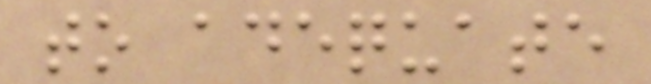to adequate
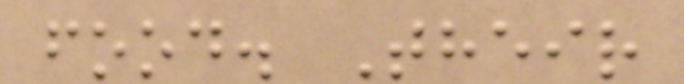food. Their
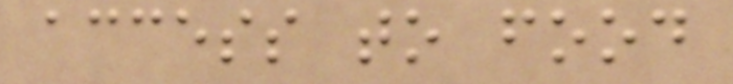access to food
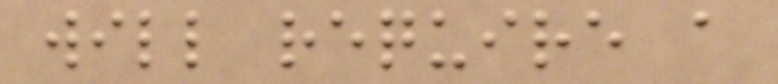will require a
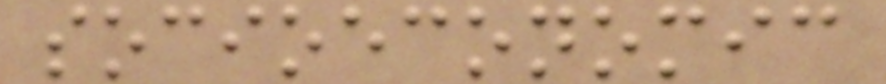socioeconomic
